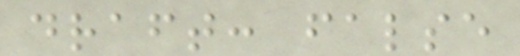draft: false
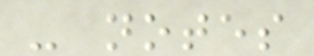- notes
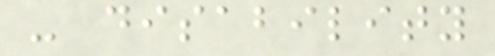- disability
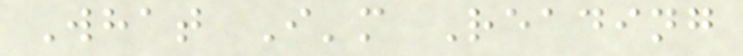What I'm Reading
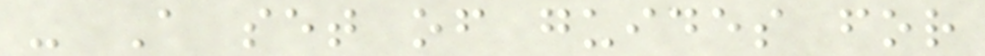- A set of guides for
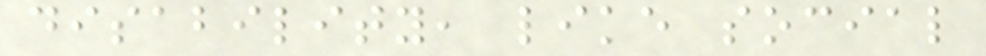disability, like social
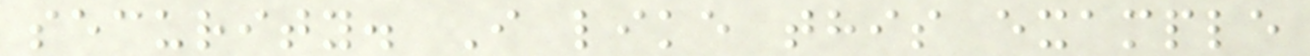security. I like this example
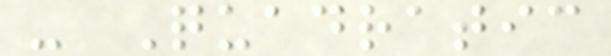- Quadratic
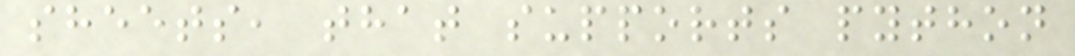sheets, that supports python
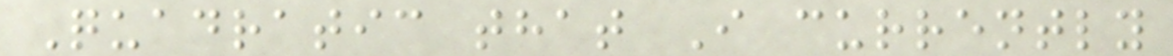Quadratic that I currently
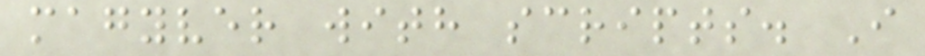magyver with scripts. I
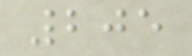205
